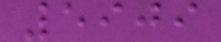5909
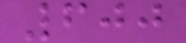600
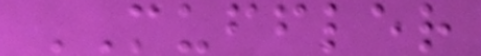MUFFLER
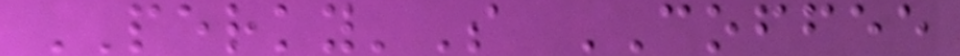PERKY'S COFFEE
